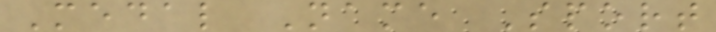Medal Name Sport
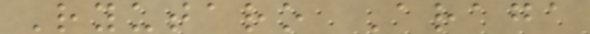Ryutaro Araga
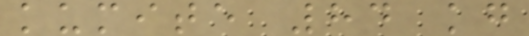kumite 84 kg
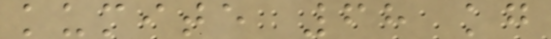kumite 68 kg
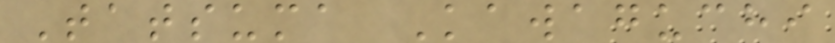Tatsuma Kawaguchi
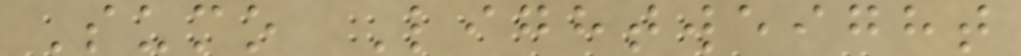Sumo Lightweight
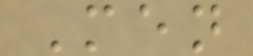Men
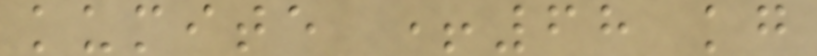kumite +68 kg
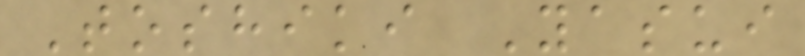Toshiki Yasui
